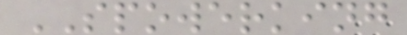SPOWERKING
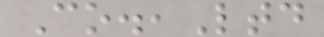Co.,Ltd
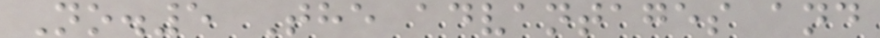No.5 The advantages and
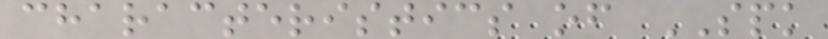characteristics of SPK
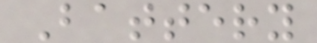Battery
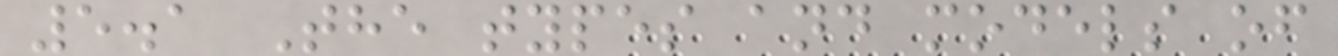5.1 The types and models of
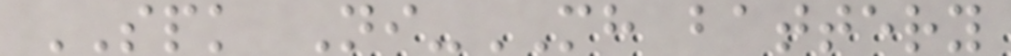SPK Ni-MH battery
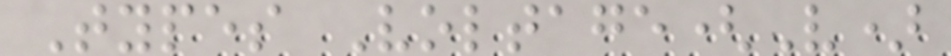Types Voltage(V)
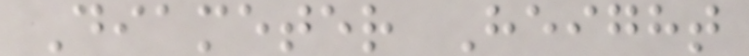Diameter Height
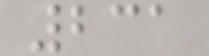231
